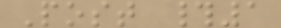Post #1
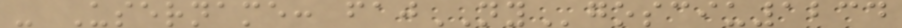- Username: fajNYgosciu1234
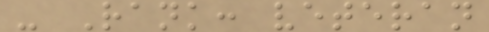- Rank: veteran
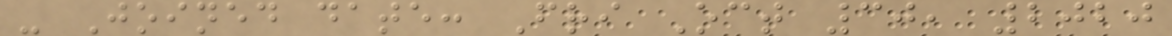- Joined date: Fri Oct 30, 2020
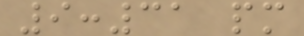9:31 pm
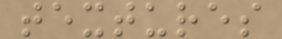textures
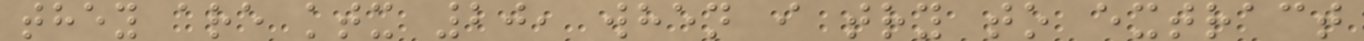they are ktx 20, when i try to extract
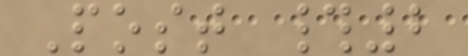Post #2
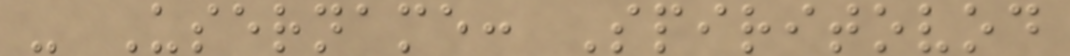- Username: Spiritovod
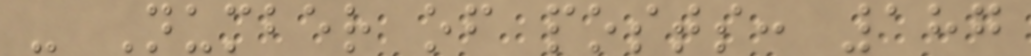- Number of posts: 187
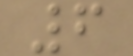6
